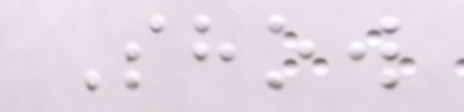Show
